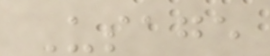Usage
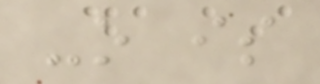-o is
